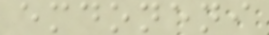emdoneni
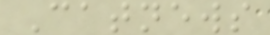Catnews
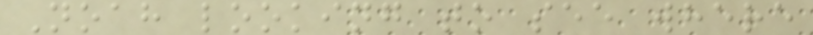Noah looking to see where
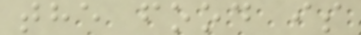the food is
